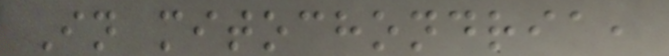In mitochondria,
